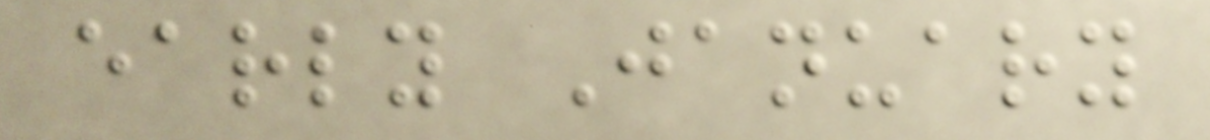early January
